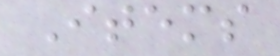Items
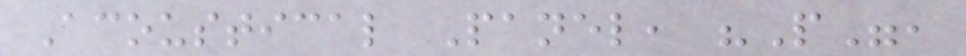Acoustical Panel, "P",
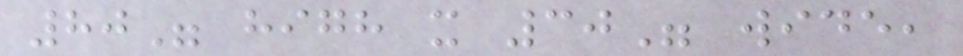80" high x 30" wide,
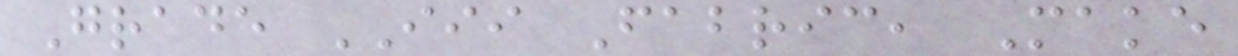Grade III Fabric, Make
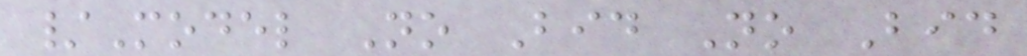/Model No Bid No Bid
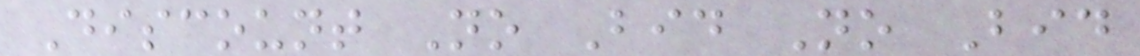Discount No Bid No Bid
